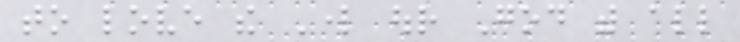to love the Lord our God with all
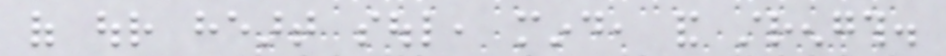of our heart soul, mind, and strength.
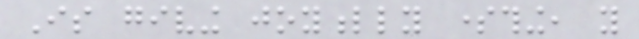Is giving joyfully something, you
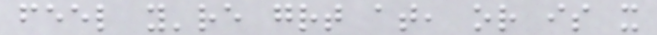feel you're great at, or is it
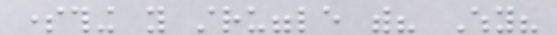something you struggle with? Why?
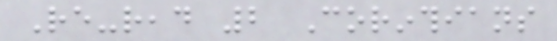Re-read 2 Corinthians
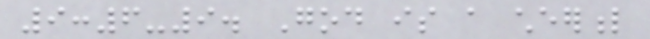9:6-9. God is a cheerful
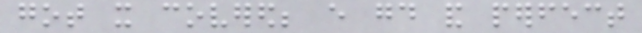got it covered; every good and perfect
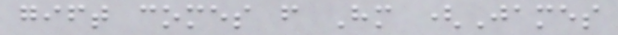gift comes from Him (James
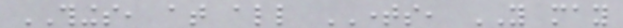THINGS, at all TIMES, YOU may
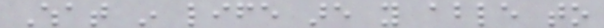What in life are you able to
